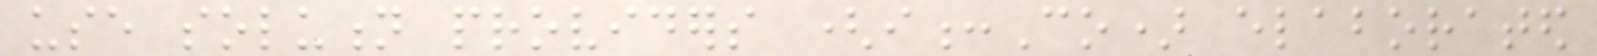use solution providers (i:Co) elaborated
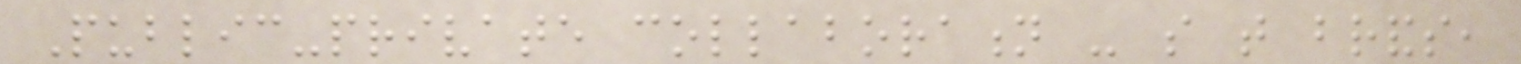Public-private collaboration - so that brands,
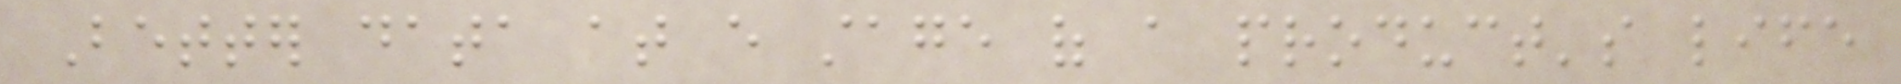Better data at every stage of a product's life
